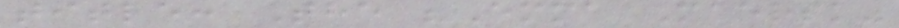title: The "Emma Maersk"
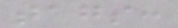tags:
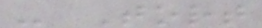- Tort
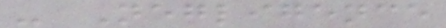- Negligence
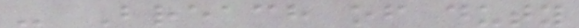- Breach of duty
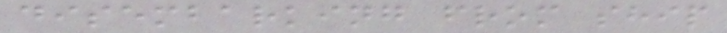disembarking from ship
